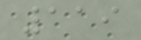119
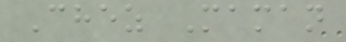Chez Maman
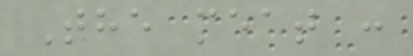The meat :
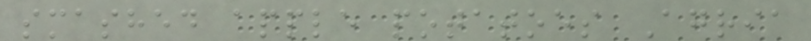smashed apple potatoes Agria
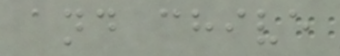and chive
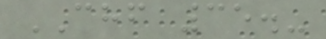CHF 35.-
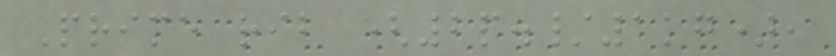Prime rib (2p./1kg),
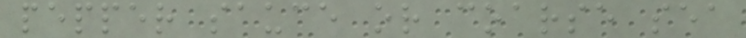pepper sauce or coarse sea
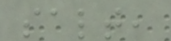salt,
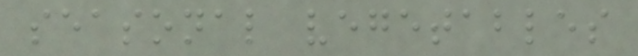seasonal vegetables
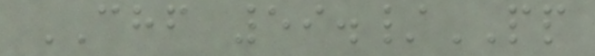CHF 59./PP
